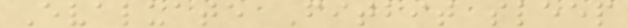Evaluate Fitbit sleep
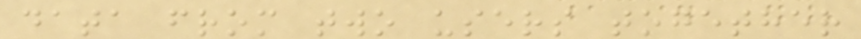data from two users together
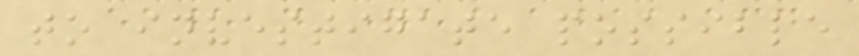to investigate possible
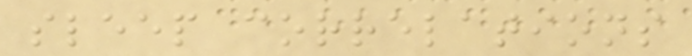sleep correlations
